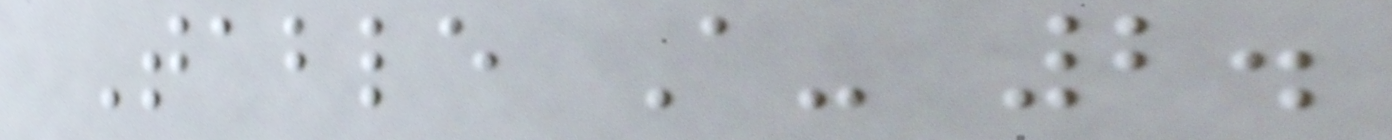Table A- 2.
